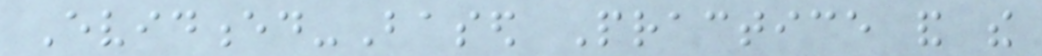Evidenced-Based Practice and the
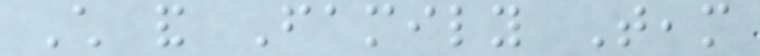Child and Family Team
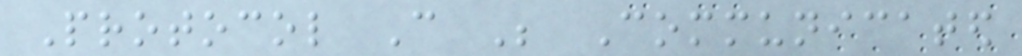Protocol Can Be Communicated
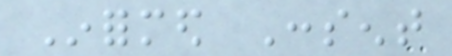Informed Consent
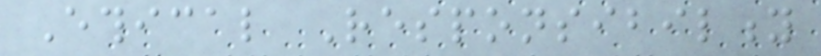Ethical Responsibility
